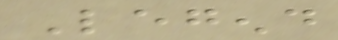Legend
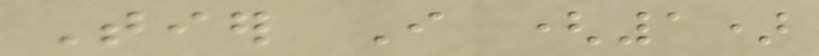Tier I (1)
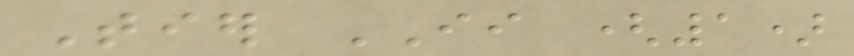Tier II (1)
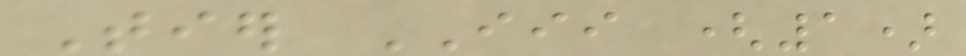Tier III (1)
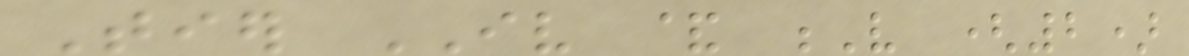Tier IV & V (2)
